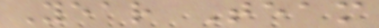Year Team
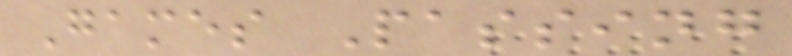Games Passing
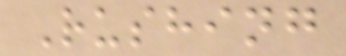Rushing
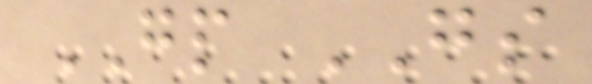GP GS
